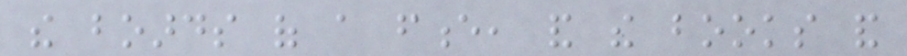the boards of a fence, and the books and
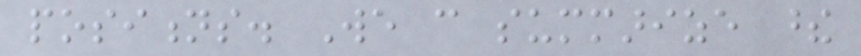positions. We can summarize these
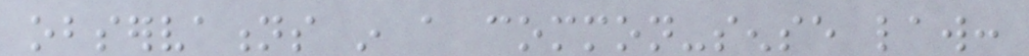observations in a common-sense law:
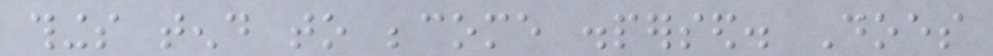things tend to become dispersed. Does
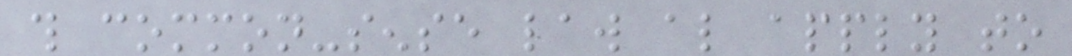this common-sense law also apply to
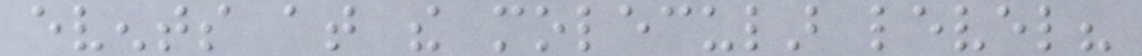events at the molecular level?
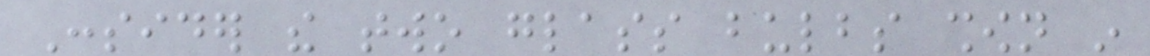Consider the two glass bulbs shown in
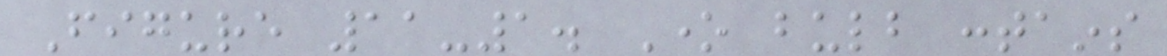Figure 11-1. One bulb contains
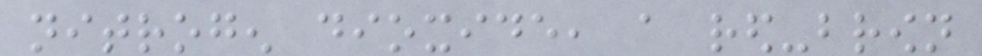nitrogen dioxide, a red-brown
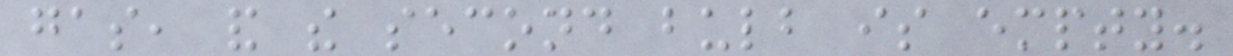gas, and the second bulb is empty.
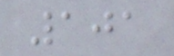101
